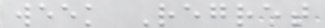week Regret
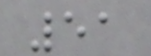51
